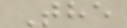The
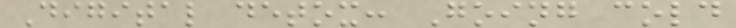Digital detox: Going cold
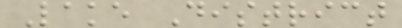Lake District
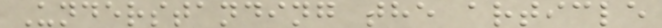Understanding the article
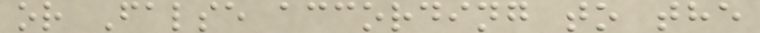or False according to the
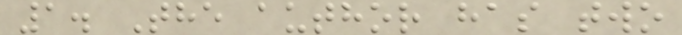1. The author has two
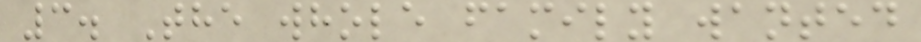3. The whole family wanted
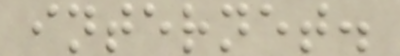internet.
